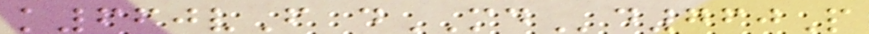k660vF dMDd760P
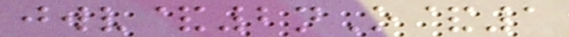jwv&2nO&1
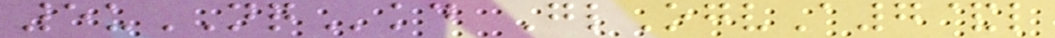5uNQkd GlOgvA7&l
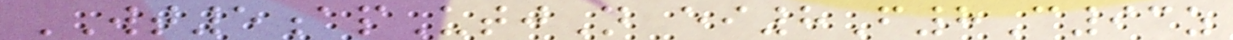WT5apUtjN ei8F8C93z
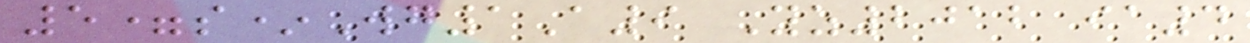5=s*Wg1A9 Yz2012 ia4
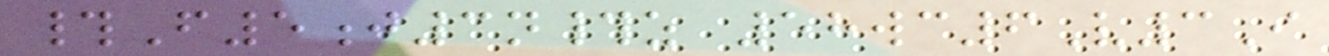#F5j3n#z 58wc6V3I
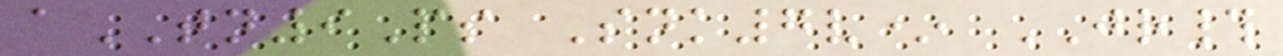aTN9Ps Snk7v* JR#
